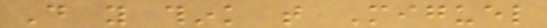Do you think that Miguel
